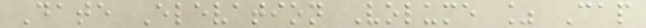Date Elevation Volume % Cap
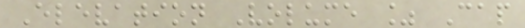Elevation Volume % Cap
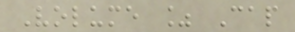Volume % Cap
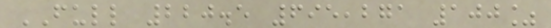FULL 220.5 695,271 100%
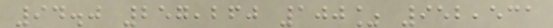94.0 257,260 100% 952,531
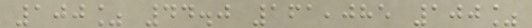100% 44.0 161,085 100%
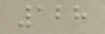128
